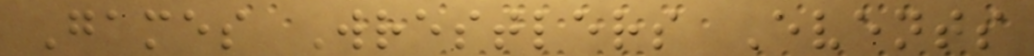Games Wrestlers Events
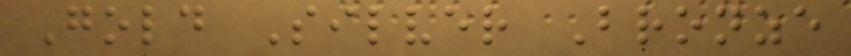Gold Silver Bronze
